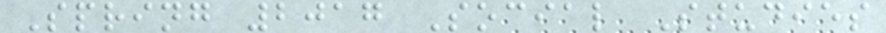Spring 2017 Social Studies
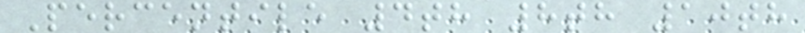Percentile 4th 8th 10th
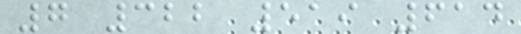7 322 519 614
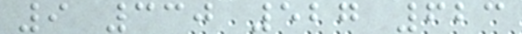9 330 527 623
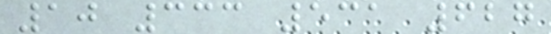10 333 531 627
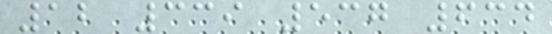12 339 537 634
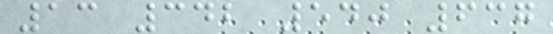13 342 540 637
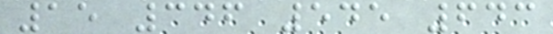15 346 545 643
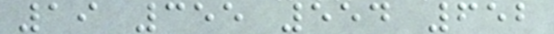19 355 554 652
